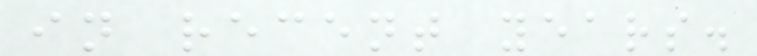in recent years.
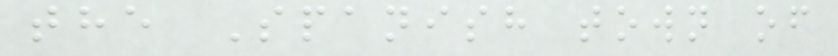the Spanish town of
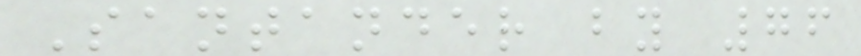Santander by 76
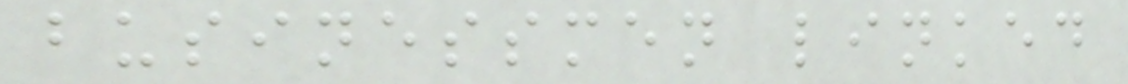businessmen linked
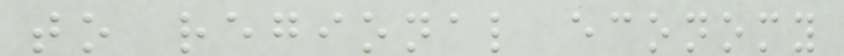to regional economy
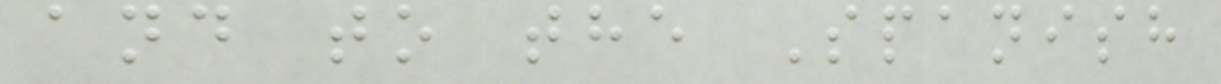and to the Spanish
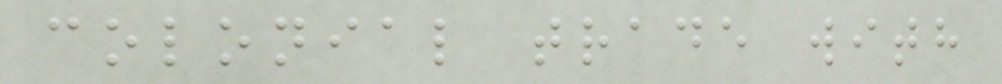colonial trade with
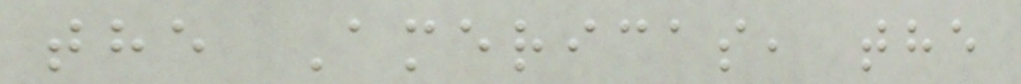the Americas, the
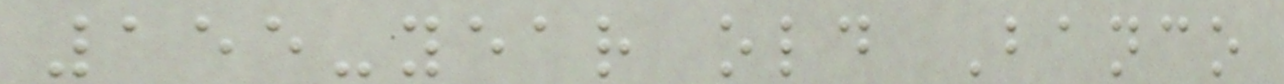155-year old Banco
